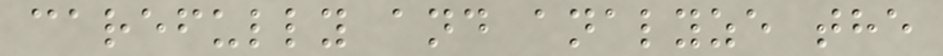carefully and analyze the
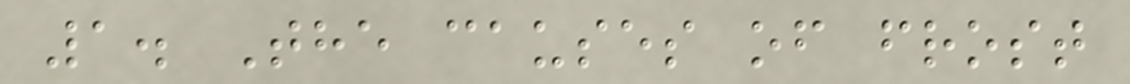1. The causes of frost
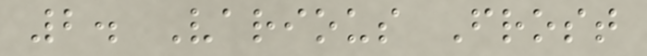2. Various Frost
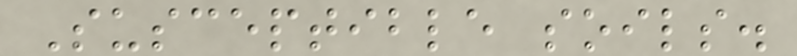Susceptible soils.
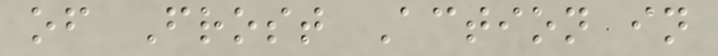of Frost Action in
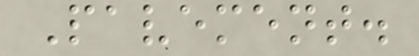Pavement.
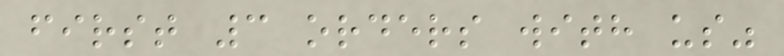first 3 orders with us"
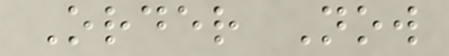Order Now
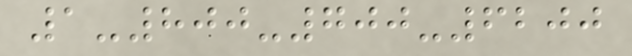1-800-700-6200
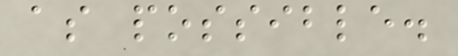as possible.
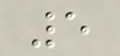5
